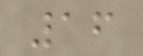16
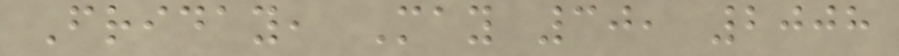Friday, May 30, 2008
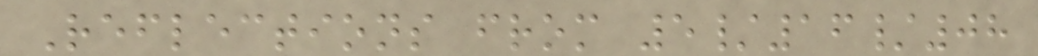Reflections from 5/16/08
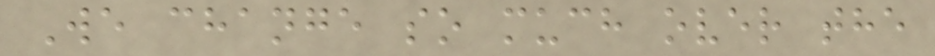We change so much over the
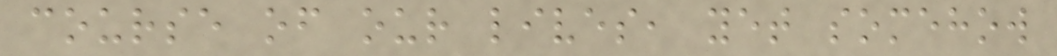course of our lives, yet somehow
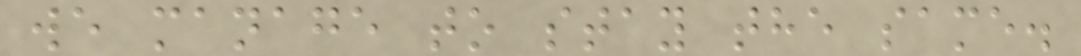we manage to stay the same.
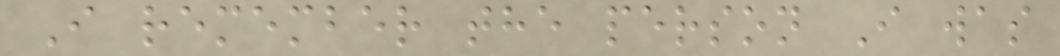I remember the person I was
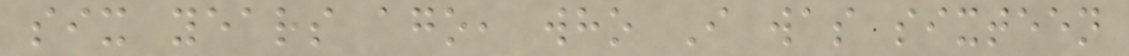six years ago, who I was sixteen
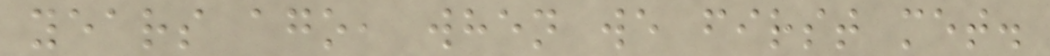years ago, when we first met.
